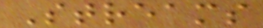Streams
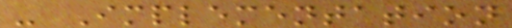- Implementation
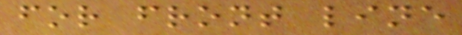for front line
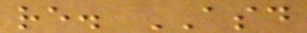re. ASD
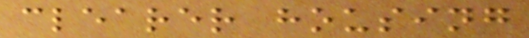clearer housing
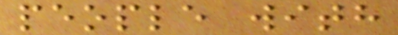people with
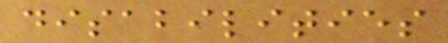disabilities
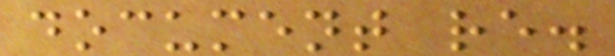document re.
